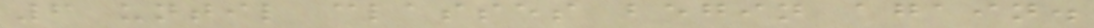6 until classes begin again.
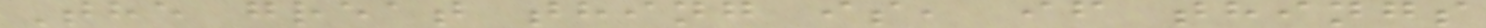The great thing is, if things
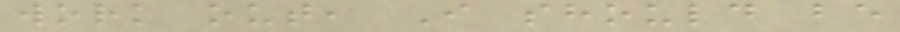work out, I should be
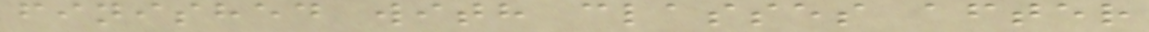finished with classes after
